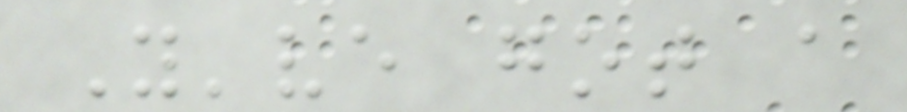You've got a
